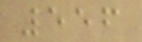556
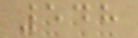548
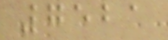7521
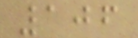106
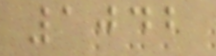1042
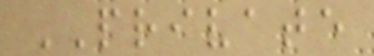PRIVATE
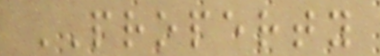PROPERTY
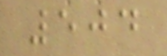504
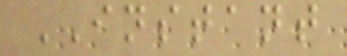INSTANT
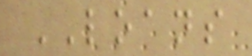LOANS
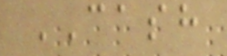CASH
